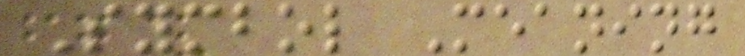Symbol Meaning
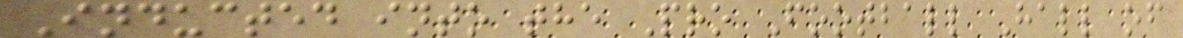Inducted into the Pro Football Hall of
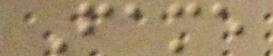Fame
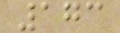173
